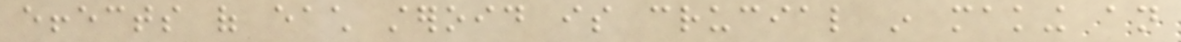effects of each steroid is crucial in making an
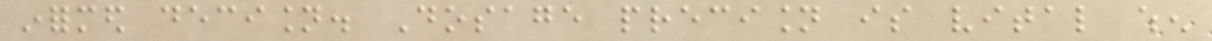informed decision. Dosage precision is vital when
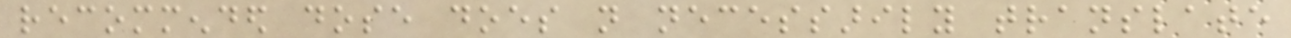recommended dose does not necessarily translate
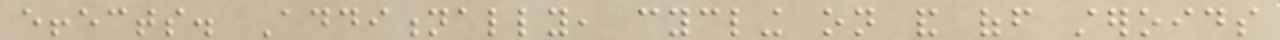effects. Additionally, cycling on and off steroids
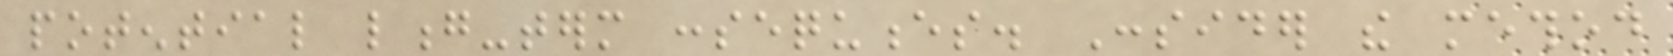potential long-term consequences. Consider the method
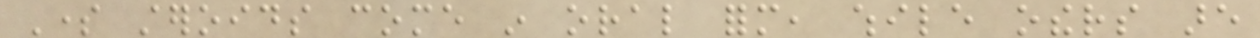Some steroids come in oral form, while others are
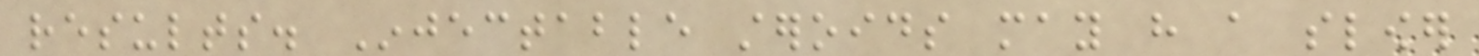results. Injectable steroids may have a slower
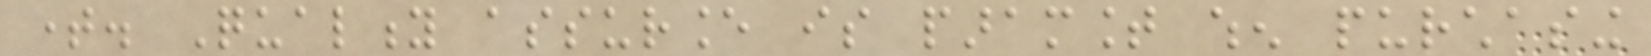time. Quality assurance is paramount when purchasing
